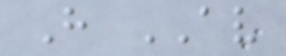H AV
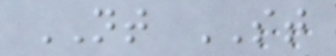NT ST
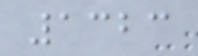1323
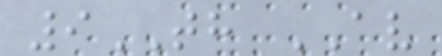9TH AV
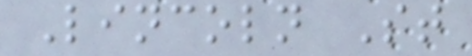Lincoln St
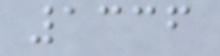1336
